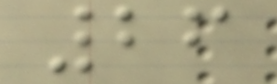26
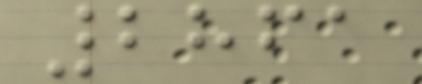2861
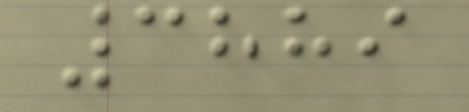3889
